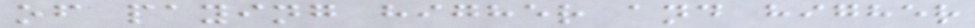of paying higher and higher
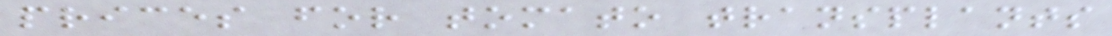prices for tomato transplants
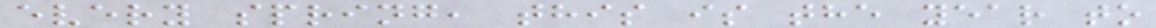every spring, this is the year to
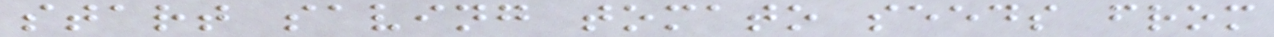start saving tomato seeds from
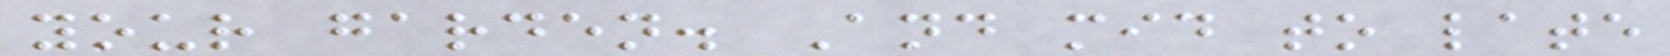your garden. And mid to late
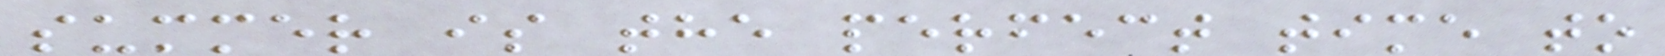summer is the perfect time to
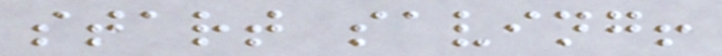start saving!
